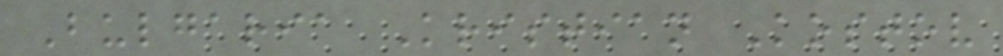Bulgaria Kristian Kostov
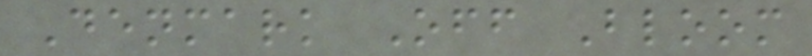Denmark Off Bloom
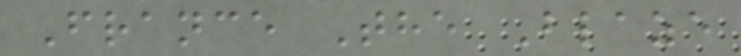France The Blaze
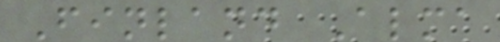Finland Alma
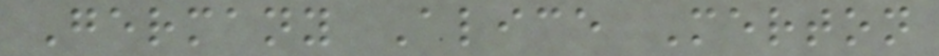Germany Alice Merton
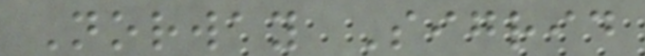Norway Sigrid
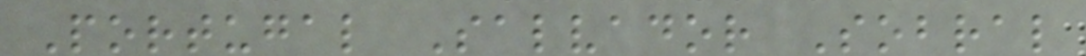Portugal Salvador Sobral
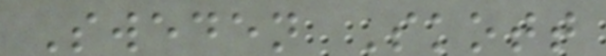Sweden Skott
